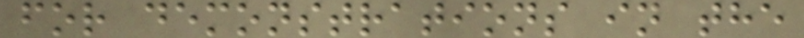for demonstrations in the
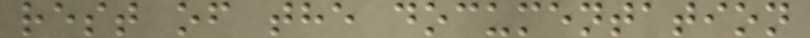rest of the documentation
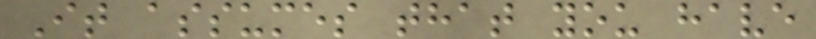It assumes that you have
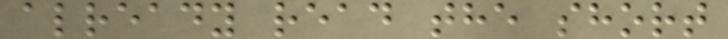already read the short
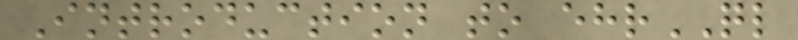Introduction to ehrQL
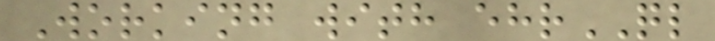Working with ehrQL
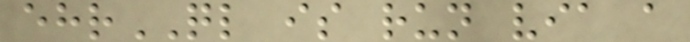ehrQL is run via a
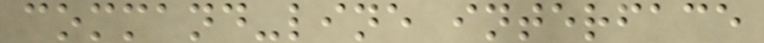command-line interface
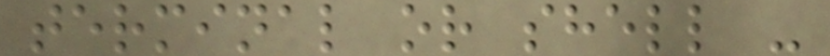terminal or shell -
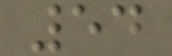54
